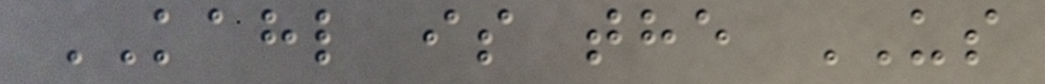KAHL is the US
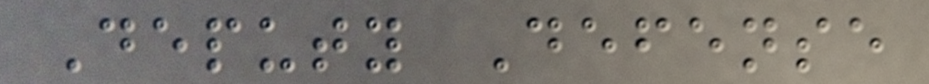Deputy Defense
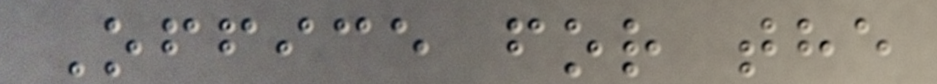Office for the
